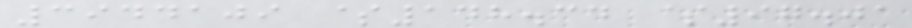3944109 $148.34 $97.01
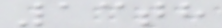13th
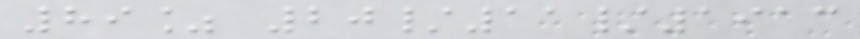89% 20/11/1913
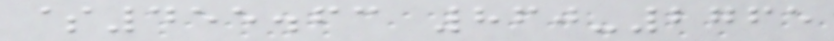$455.63 860-2765
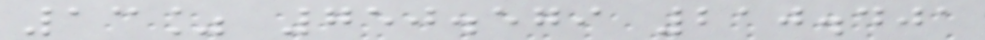13% 750.579 210.401
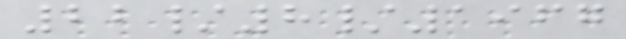22/8/1967
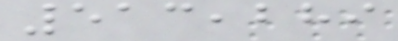513,289
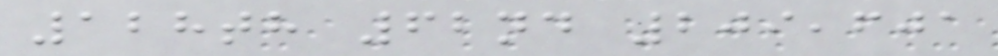128th 62nd 209,601
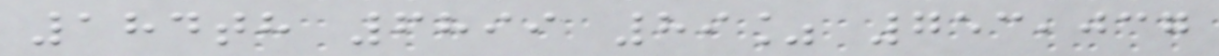184th 6899 89% 753,037
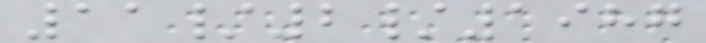11/2/1987
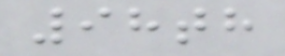98th
